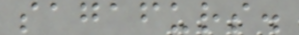sagafurs.
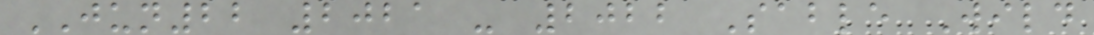JUN22 2021 - 2022 Sable Wild
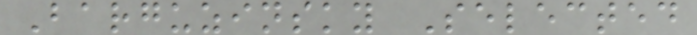Barguzinsky Selected
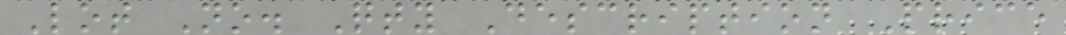Lot No. Qty Description Price
